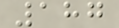187
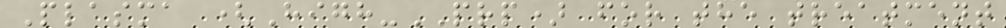Plasma (High-PRP) for the treatment
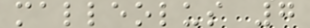malleolus 7
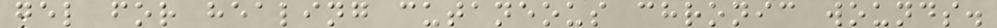gel for healing cutaneous chronic wounds.
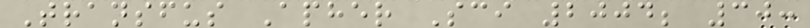Transfus Apher Sci 2004; 30:
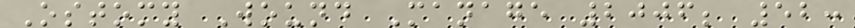Ostomy Wound Manage 2006; 52:
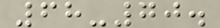68-70.
